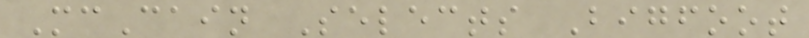McCain Selects Bigfoot
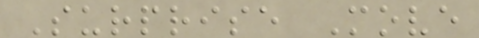Surprise Move
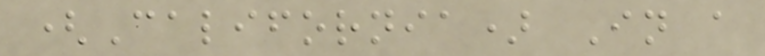(California) In a
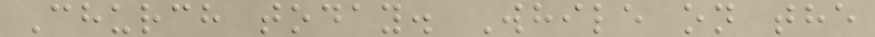Church today. While on the
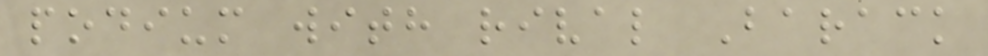podium with rival Barack
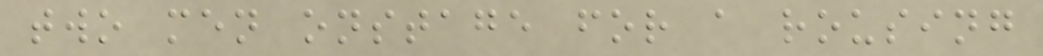two men onstage for a rousing
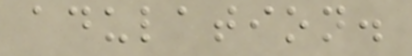adulation.
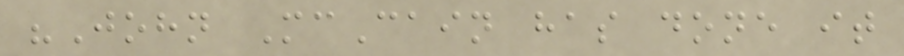"John McCain has done it
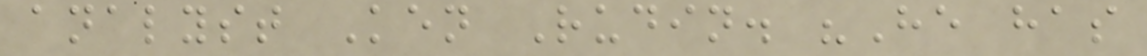analyst Ken Rudin. "He has
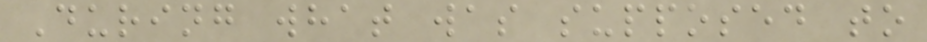During what was supposed to
